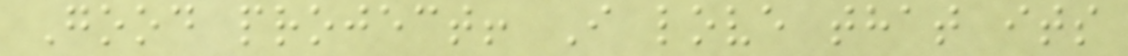Good project! I love that its
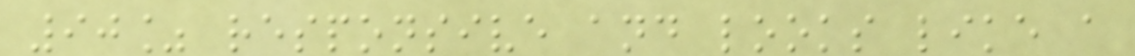90% responsive and looks like a
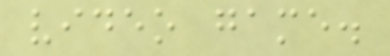video game.
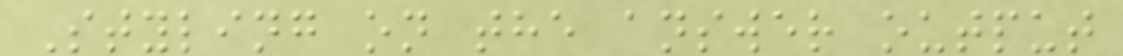Styling on the answer output
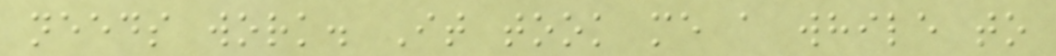needs work. It took me a while to
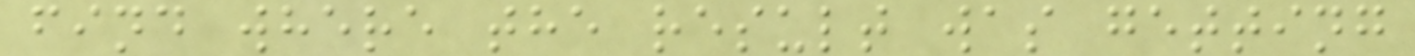find where the result was getting
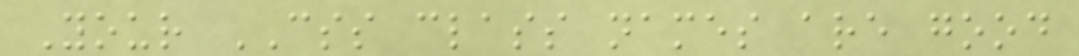Your CSS class names are good
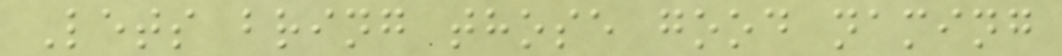Lets bring those good naming
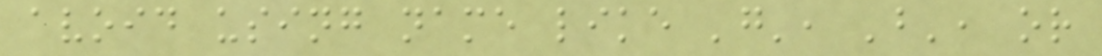avoid using name like 'g', 'b', or
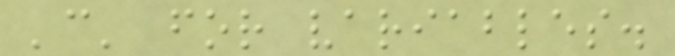'c' for variables.
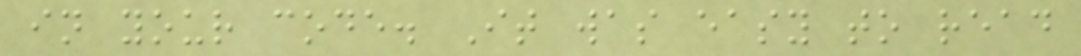in your code. It was easy to read
